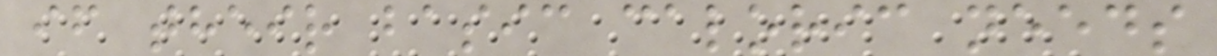if their basic caloric needs
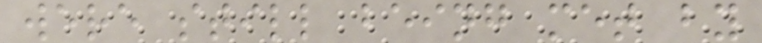were still being met by
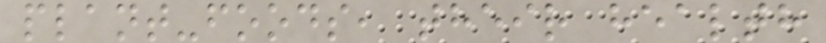plant-foods, their health
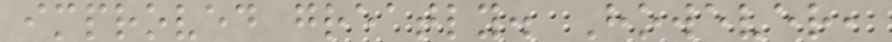improved greatly. However,
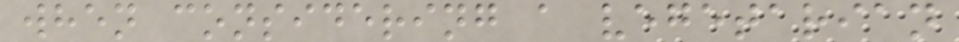when considering a vegetarian
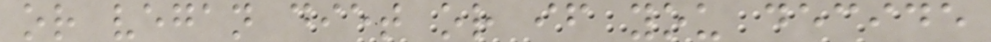or vegan diet or if you decide
